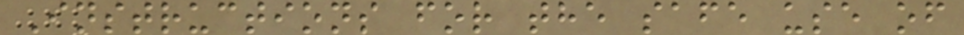Instructions for the safe use of
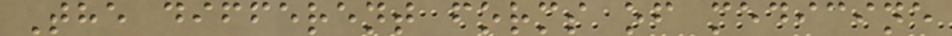The different forms of medicine
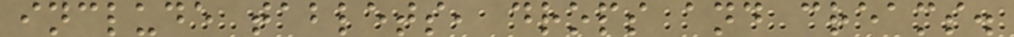include tablets, drops and creams.
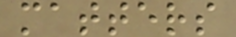matters
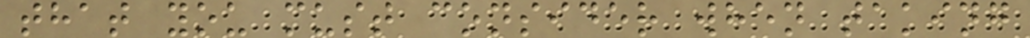that you must consider when taking
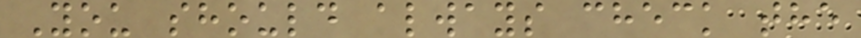You should always check the
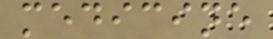medicine
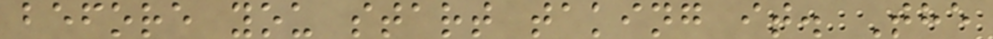before you start taking it. The
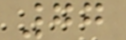77
